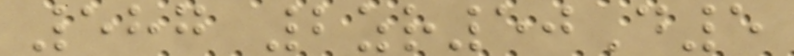587 2zr50D5
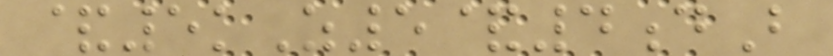&5kZ5&4dB
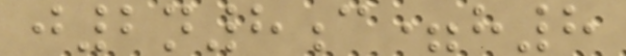j2n8c=h8
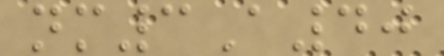nm3A40
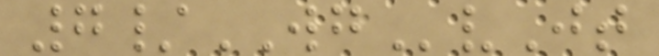7/WGvJt
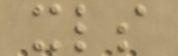xls
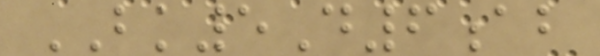BK5D6ab
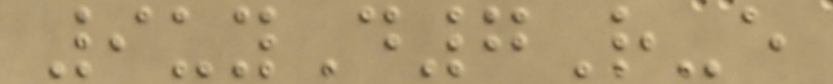9uyD7R-e
